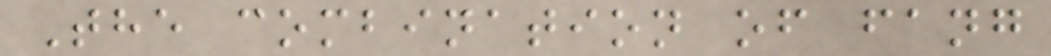The combination of fang
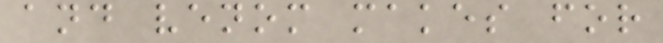and venom makes for
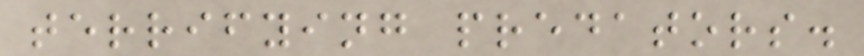terrifying predators.
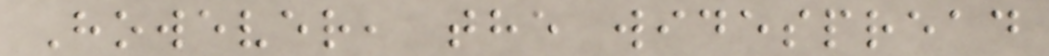However, the widespread
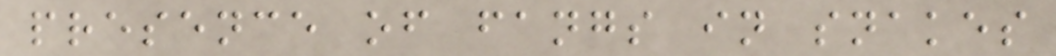presence of fangs in snakes
